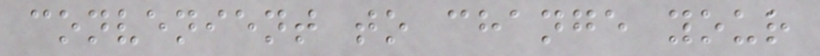convenient to change your
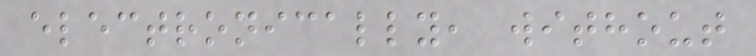electronically, without
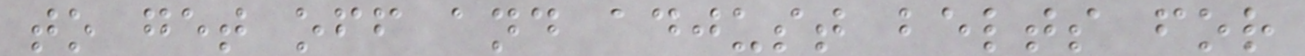to get off and adjust belts for
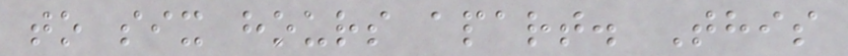to six hours apart. This
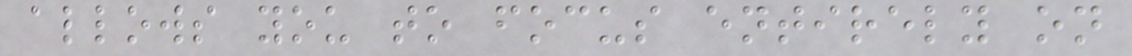allows you to focus entirely on
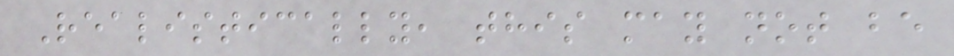Realistically, this may not be
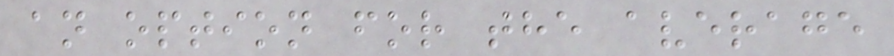an option for the average
